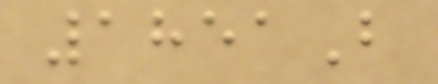1851B
